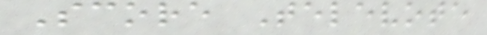Score Televote
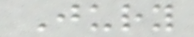Jury
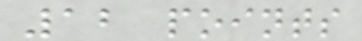12 points
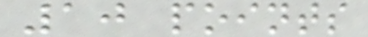10 points
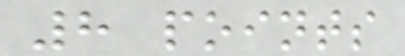8 points
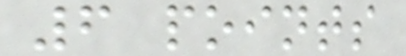6 points
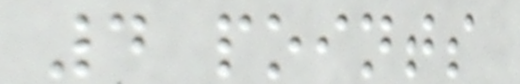4 points
